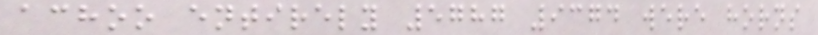achoo entirely 5787 9374 were horns
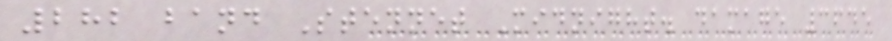282 band Stennet Midnight. damage 3645
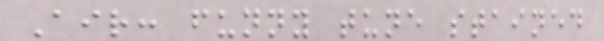Air: funny tune stained
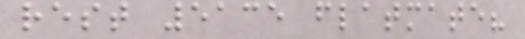rest 5135 flatmate?
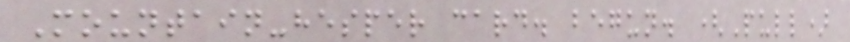Mountain-hesper card. begun. (Pull)
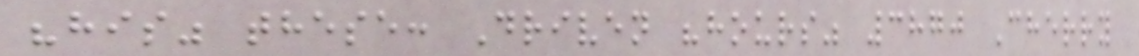"his" these: Driven "hours" 3870 Cherry
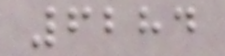6284
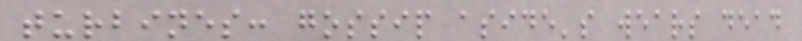turbines: gossip aside's wears dead
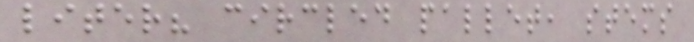liter? circled pallet, stems
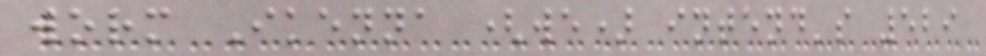worm Ikenna (we) intend's 529
